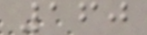160
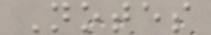Notes
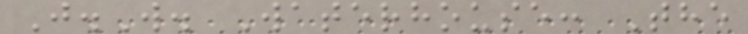J.W. Waterhouse: The
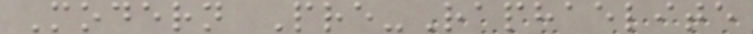Modern Pre-Raphaelite
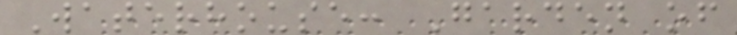Waterhouse: Garden of
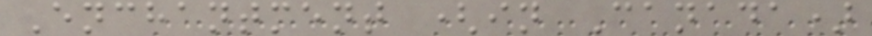Enchantment (in Canada)
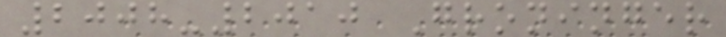2008-2010 Groninger
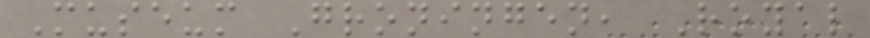Museum Groningen, Royal
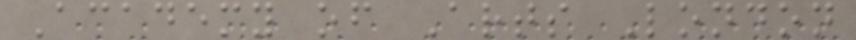Academy of Arts London
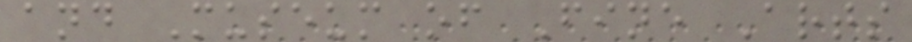and Museum of Fine Arts
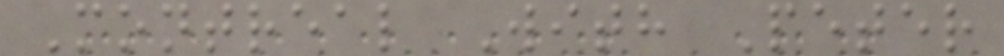Montreal With Peter
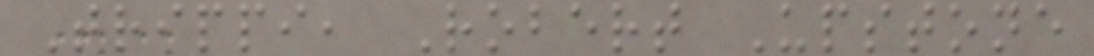Trippi, Robert Upstone
